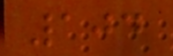104
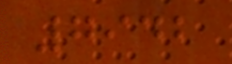7942
